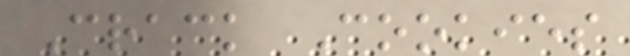Crack Cookies
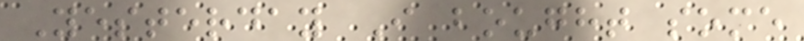Yesterday I bought some
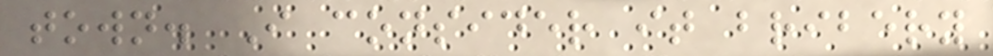town. I consider it bribery
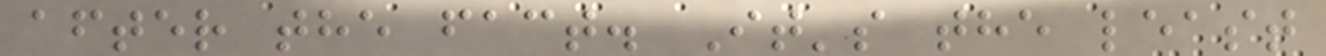after the fact. It's the least
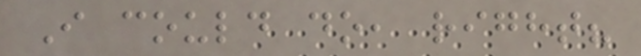I could do, right?
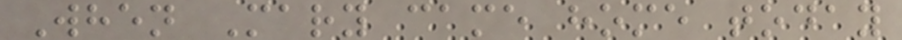When Mary came home today
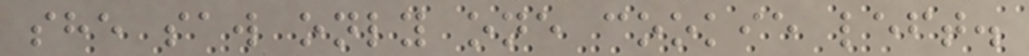she saw only one cookie left.
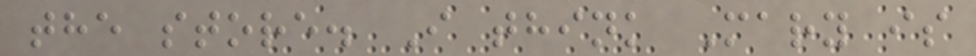the store. I think Mary is
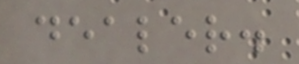dealer.
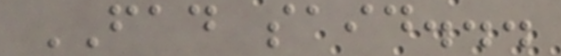FAD said...
